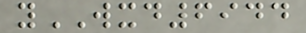yWXD6944
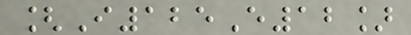[I125E12]
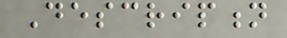Description
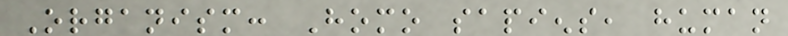Organism: Homo sapiens, human
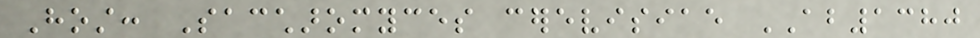Host: Saccharomyces cerevisiae AB1380
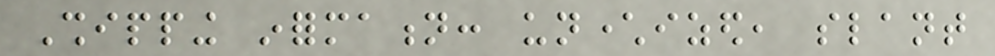Shipping information: uncharacterized, slant
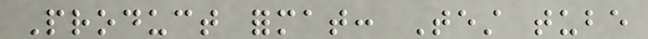Product format: Test tube
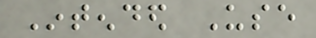Intended Use
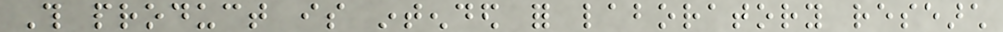This product is intended for laboratory research
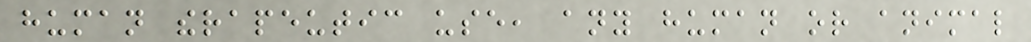human therapeutic use, any human or animal
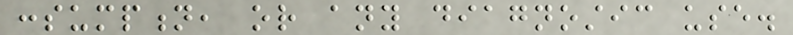consumption, or any diagnostic use.
